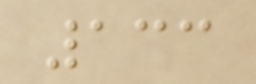133
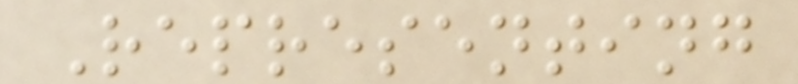Representing
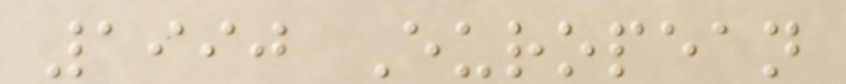1990 European
